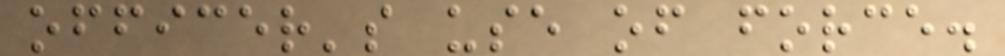officer's use of force.
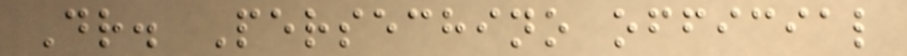Dr. Persechino official
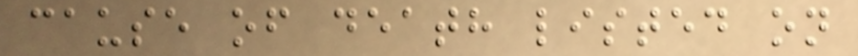cause of death listed on
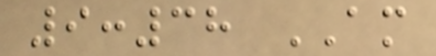9:38 AM
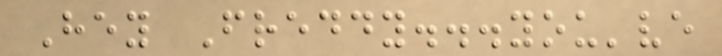Hey Freddy...you've
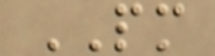PM
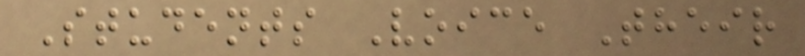Students Voice Their
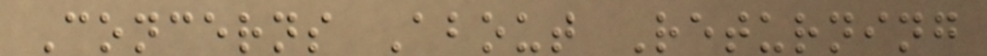Concerns About Returning
